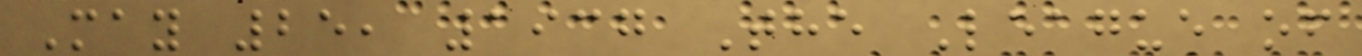May 25, 1937 The League of
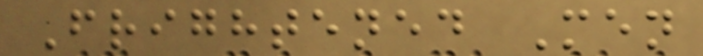Frightened Men
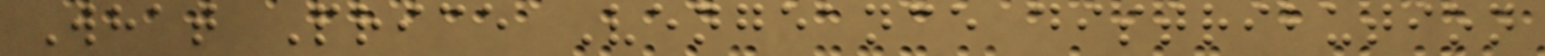What Price Vengeance distribution
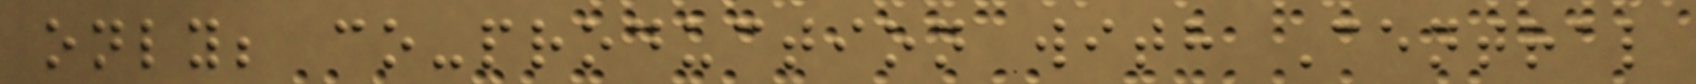only; co-production with Central
